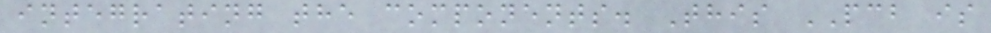integrating the components. This PCB is
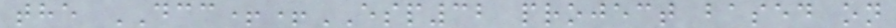the DCC++ESP32 project based on
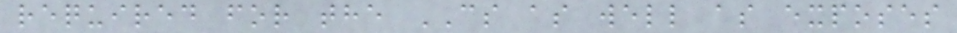required for the CS as well as exposes
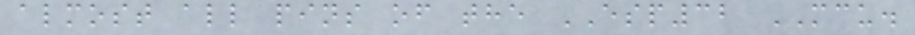almost all pins of the ESP32 MCU.
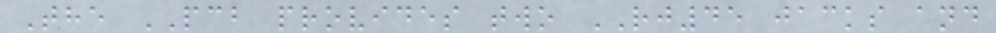The PCB provides two RJ45 jacks and
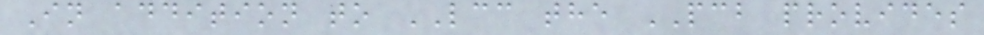In addition to LCC the PCB provides
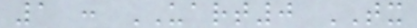1 : UART0 TX
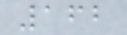162
